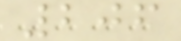206
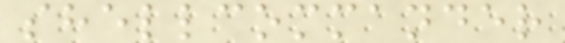shellcommander
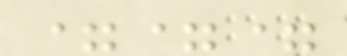===
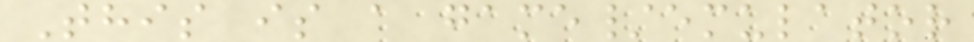This is a game/emulator
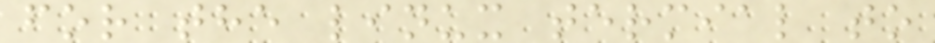for the linux termial to
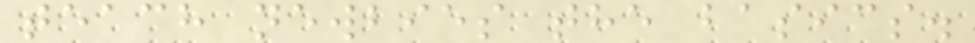teach newbies the basics.
